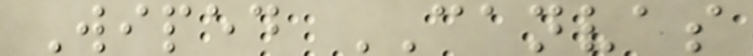Wiped CANVAS
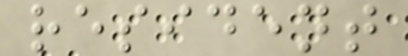resident
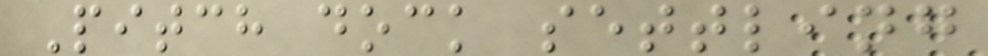Pitch dock settling
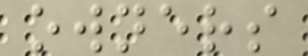owners
